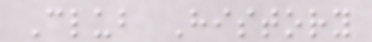Club History
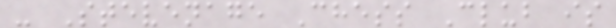- Stevenage Chess Club is
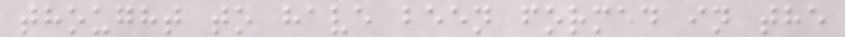thought to have been formed in the
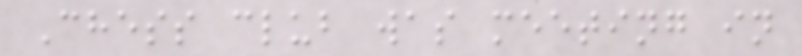Chess club was meeting in
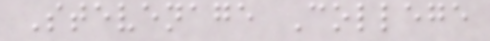Stevenage College
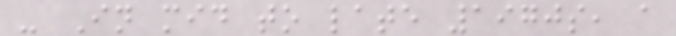- In mid to late 1970s, a
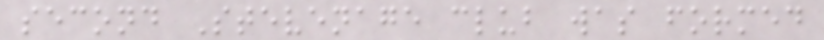second Stevenage club was formed
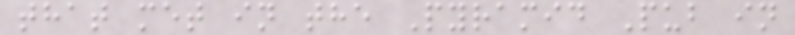that met in the Pyramid Pub in
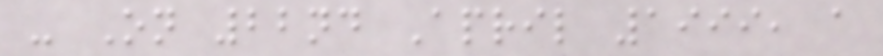- On 22nd April 1999, a
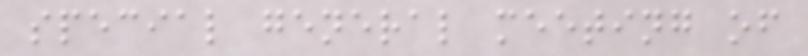special general meeting of
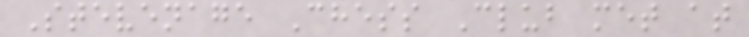Stevenage Chess Club met at
